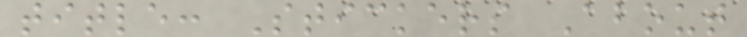title: Stickers About
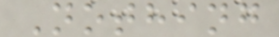Nothing
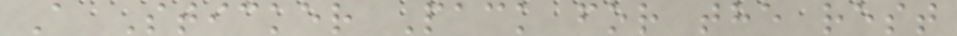A Sticker Pack for the rest
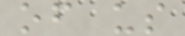of us
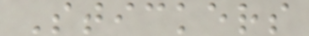Stickers
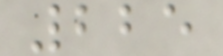225
